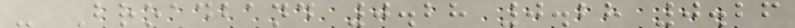- Broadband 0.28 0.28 0.26
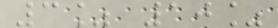3% 10%
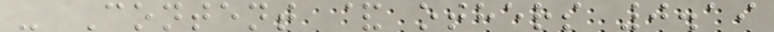- Content & others 0.19
